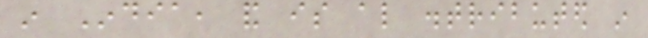in India, and is also distributed in
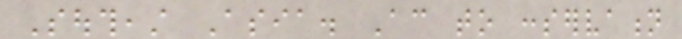Southeast Asia. According to conservation
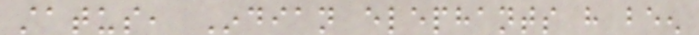status, Indian elephants have been
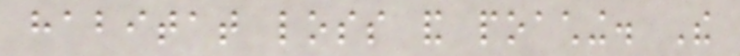habitat loss and poaching. The
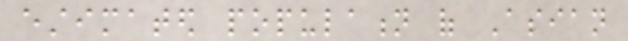estimated population of Asian
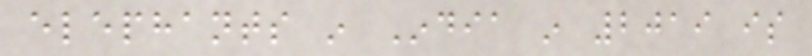elephants in India in 2019 is
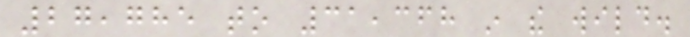27,785 to 31,368 in the wild.
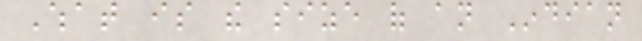What is the size of an Indian
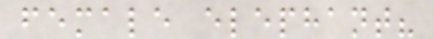female elephant?
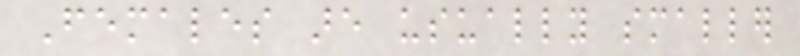Females are usually smaller
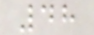48
